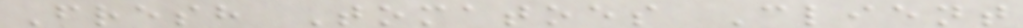Fresh Tomatoes Client
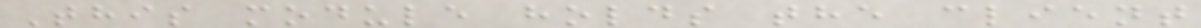This module holds the client
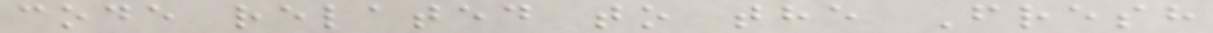code related to the Fresh
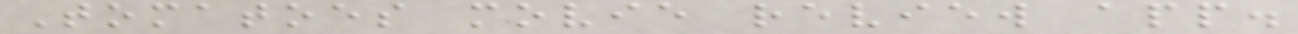Tomatoes movie review app.
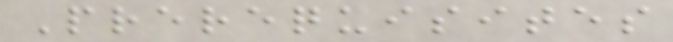Prerequisites
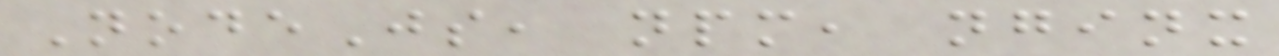NodeJs, npm, nginx
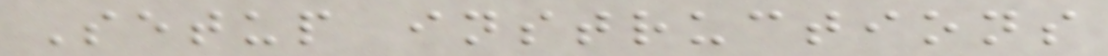Setup instructions
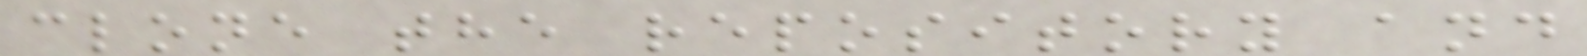clone the repository and
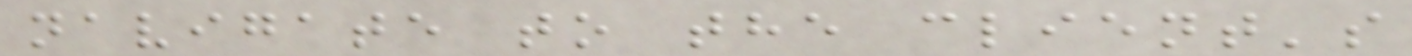navigate to the client's
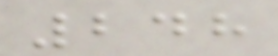248
